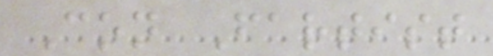Con Fartist
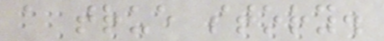a true story.
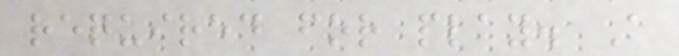required for play. A
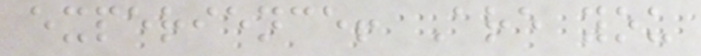experience! Are you
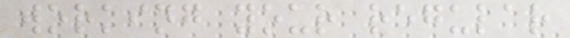working your regular
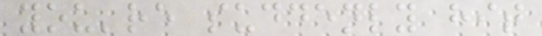you're suddenly hit
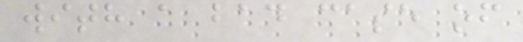with a bad case of
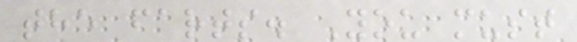the farts. You must
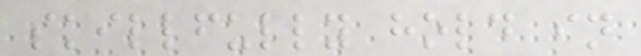skillfully hold in
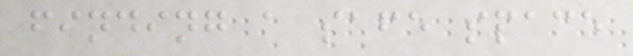finding a safe space
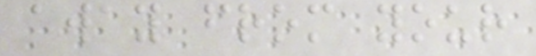away from your
